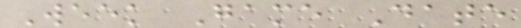Week Game Date
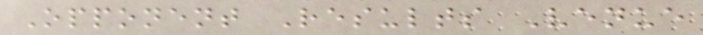Opponent Results Venue
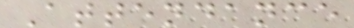Attendance
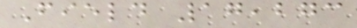Field 17,273
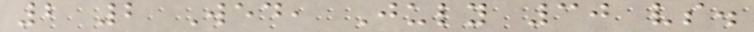2 2 Wed, July 30 vs.
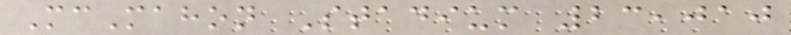McMahon Stadium 23,010
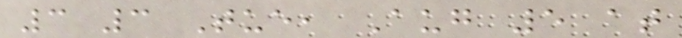3 3 Tue, Aug 5 at
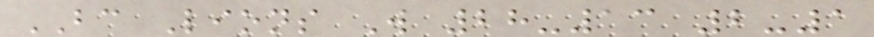BC Lions W 28-13 2-1
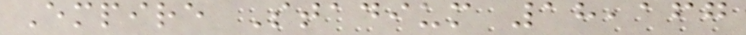Empire Stadium 18,167
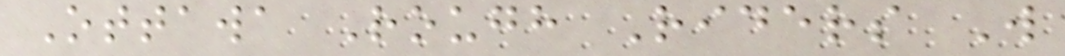Ottawa Rough Riders W
